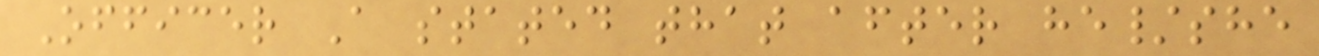Officer A stated that after he/she
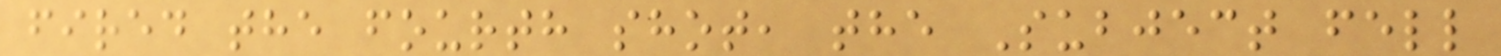fired the fourth shot, the Subject fell
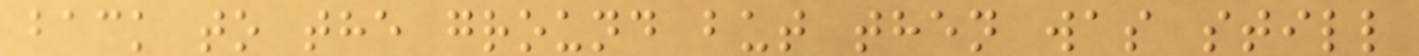back to the ground but then was still
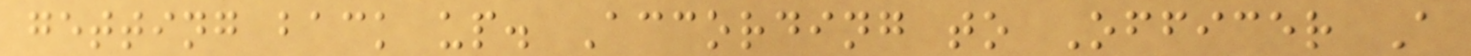getting back up. According to Officer A
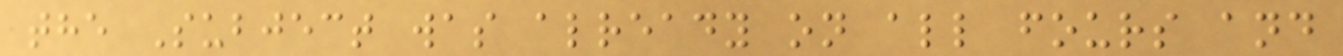the Subject was already on all fours and
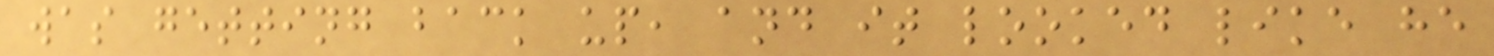was getting back up, and it looked like he
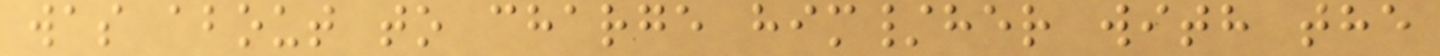was about to charge him/her with the
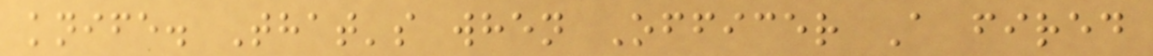knife. That's when Officer A fired
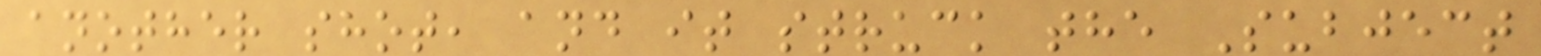another shot, and it struck the Subject
